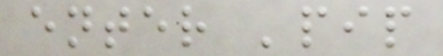enter 'pip
